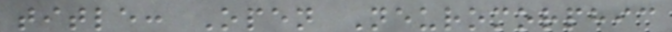title: Open Neuromorphic
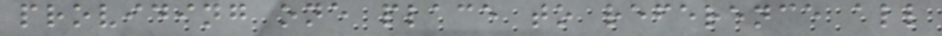providing one place to reference all
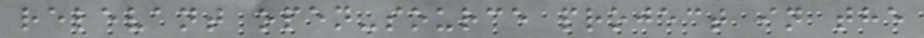relevant open-source project in the
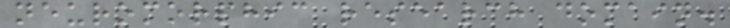neuromorphic research domain.
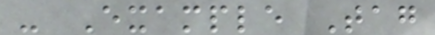- Example Tag
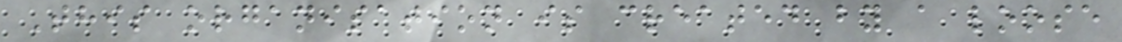This organisation is created by a loose
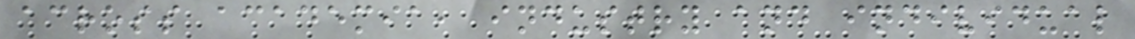across academia, industry and individual
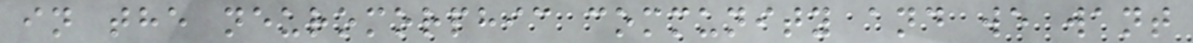in the neuromorphic community and we want
